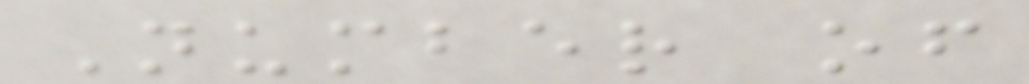Number of
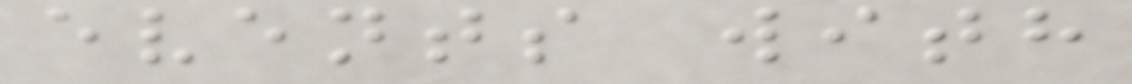events with
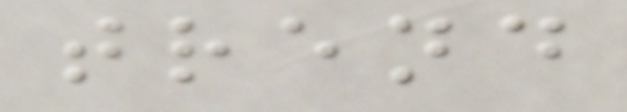trend
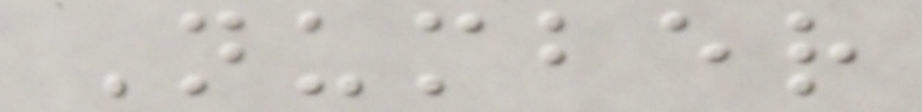Number
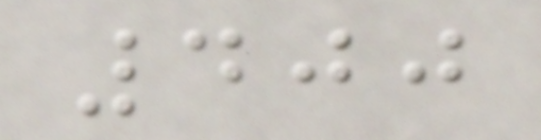400
